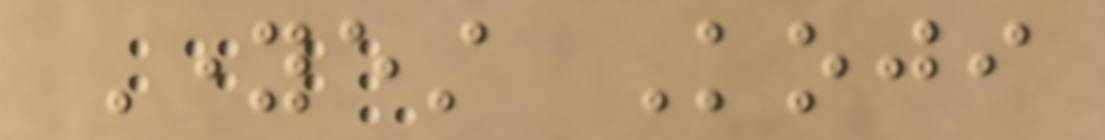Youngest Koji
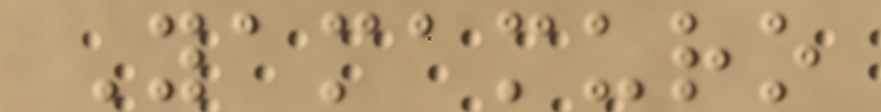Yamamuro
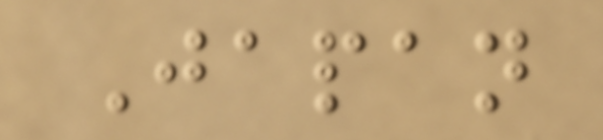Japan
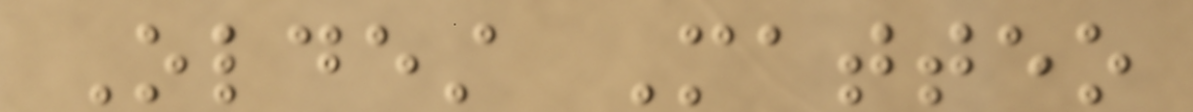Oldest Matteo
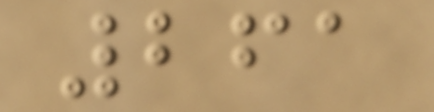261
